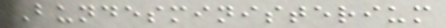Bundesministerium
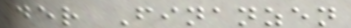der Finanzen
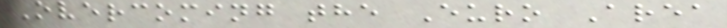Overcoming the Euro Area
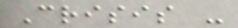Crisis -
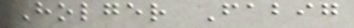Holger Fabig
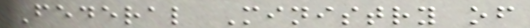Federal Ministry of
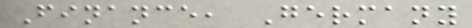Finance, Germany
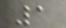1
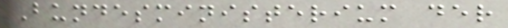Bundesministerium der
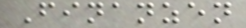Finanzen
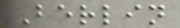Berlin
